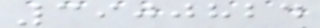3900824
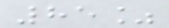85%
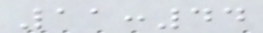11:44
